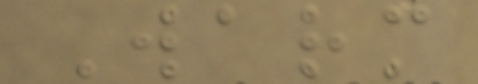Warm
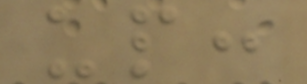up:
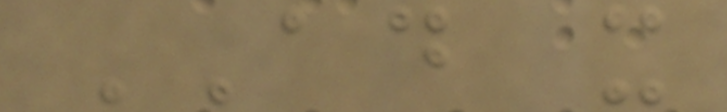AD x
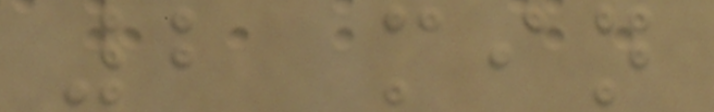2 min
